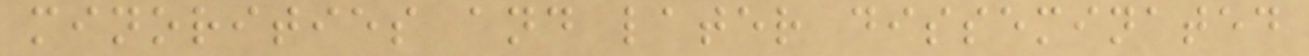minorities and later disseminated
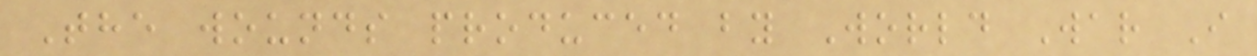The wounds produced by World War I
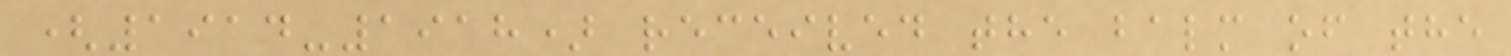(1914-1918) received the balm of the
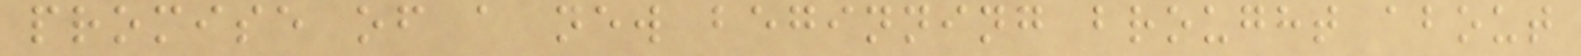promise of a new beginning brought about
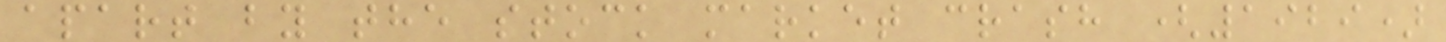apart by the stock market crash (1929)
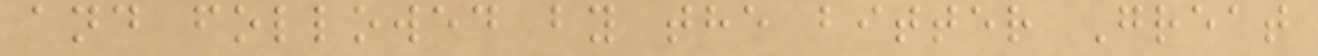and followed by the bitter Great
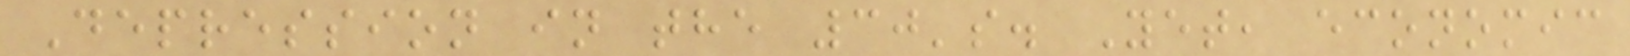Depression in the 30's. Yet, economic
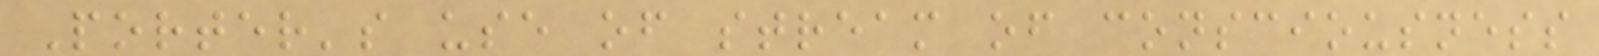Porter's use of stream of consciousness
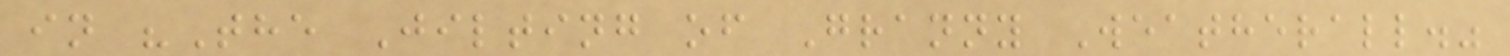in "The Jilting of Granny Weatherall."
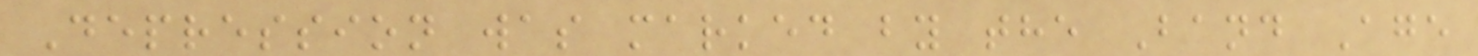Depression was marked by the Band Age
